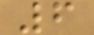6
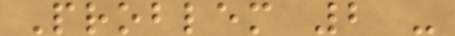Problem 2 -
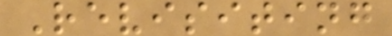Revisiting
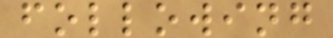following
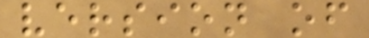version of
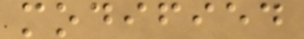modified
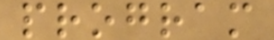program
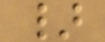}
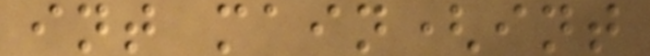int main(int
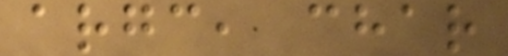argc, char
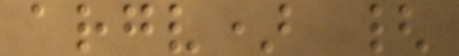argv) {
